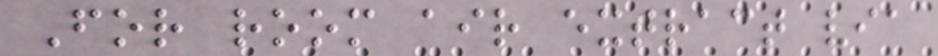For room air extract via
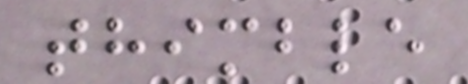thimble
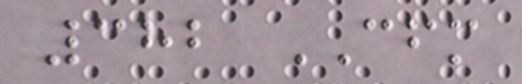382 CFM
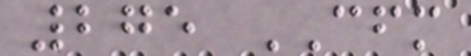275 CFM
